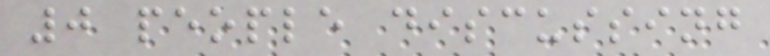0 people discussing
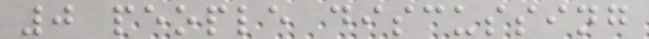0 people discussing
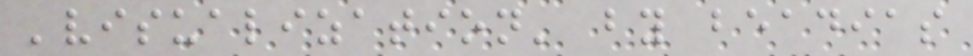'visualization' by beadias
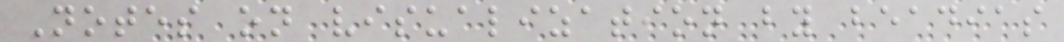Notes on visualization by beadias
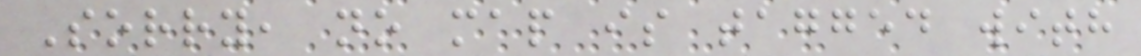Sorry, no map is tagged with
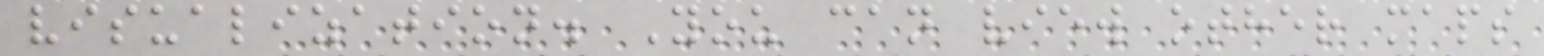visualization. You can view other maps
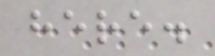here.
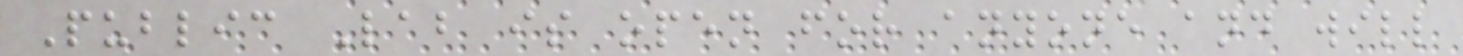Public Lab is open for anyone and will
